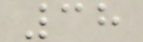38
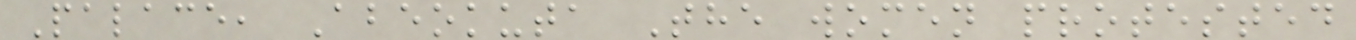Palace, Abeokuta The women protested
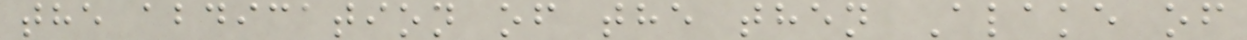the abdication of the then Alake of
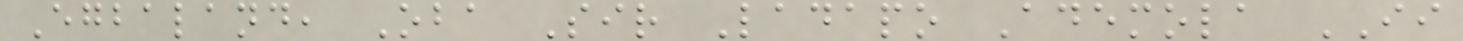Egbaland, Oba Sir Ladapo Ademola II
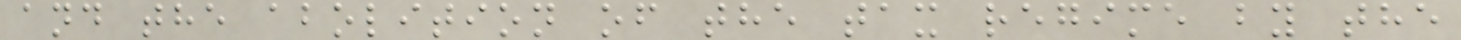and the abolition of the tax regime by the
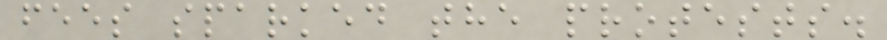fees sparked the protests.
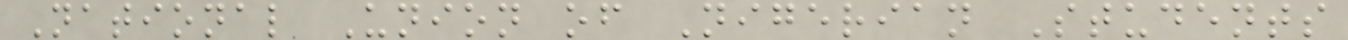National Union of Nigerian Students
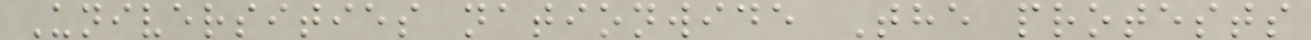Universities nationwide The protests
